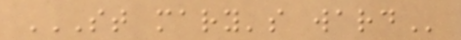ST MARY'S WARD
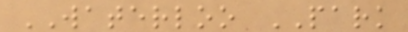WATERLOO PARK
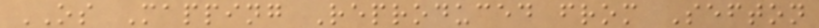OS Mapping Reproduced from Sefton
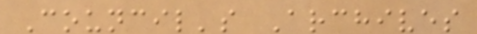Council's Archives
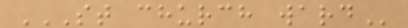ST CHURCH WARD
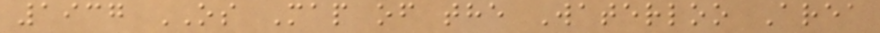1937 OS Map of the Waterloo Area
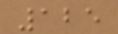125
